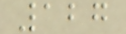127
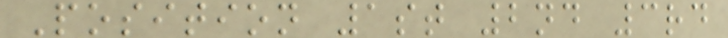Position 1st 2nd 3rd
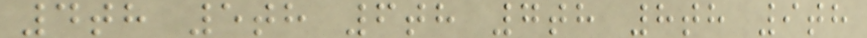4th 5th 6th 7th 8th 9th
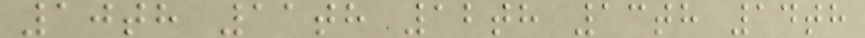10th 11th 12th 13th 14th
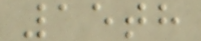15th
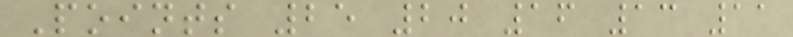Points 25 20 16 13 11
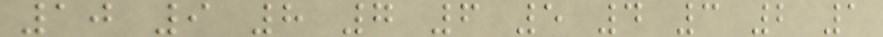10 9 8 7 6 5 4 3 2 1
